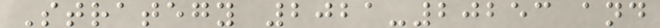Strategy 2021-20253 and
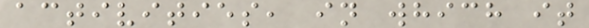activities, in which it
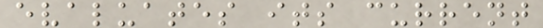evaluates its current
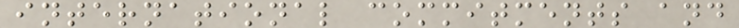international commitments and
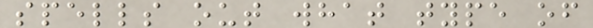spells out what type of
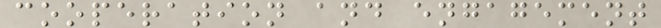cooperation and engagement
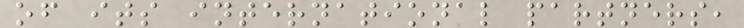of its international partners,
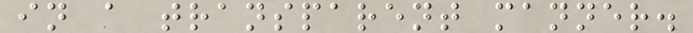in a transparent manner.
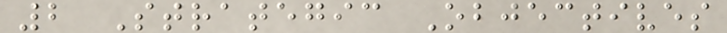2 Strategic Objectives
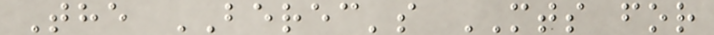The BEREC's MTS for
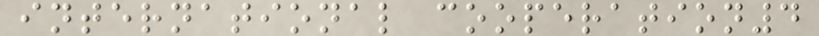international cooperation4
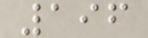196
